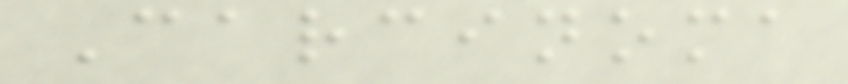Carcinoma
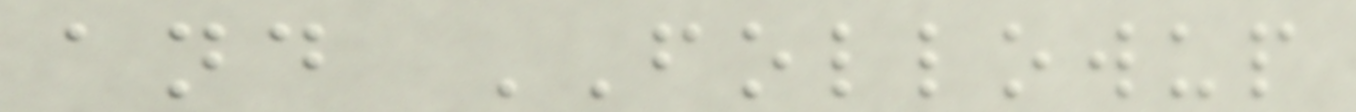and FOLLOWUP
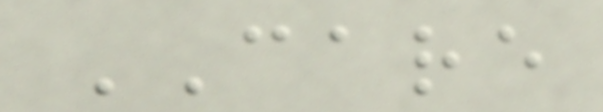CARE
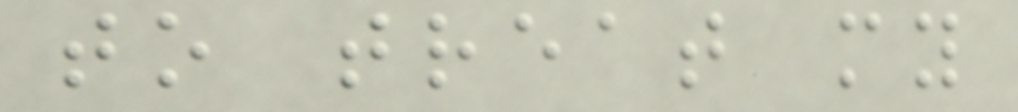to treat my
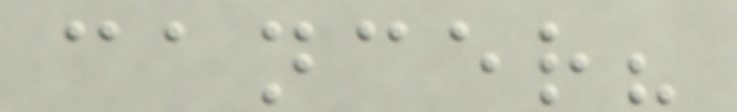cancer?
